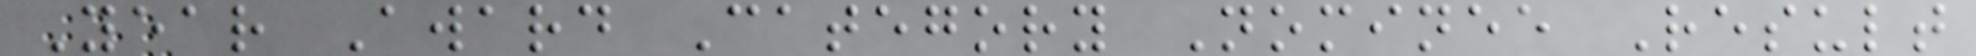Year Award Category Nominee Result
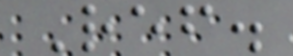Ref.
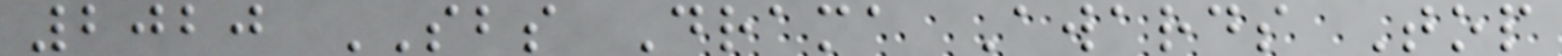2020 SBS Drama Awards Top
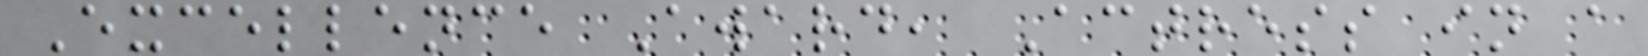Excellence Award, Actress in a
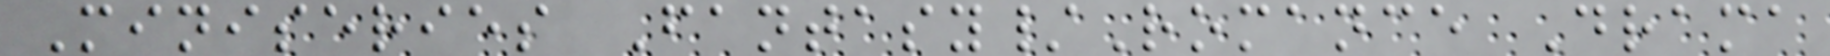Miniseries Fantasy/Romance Drama
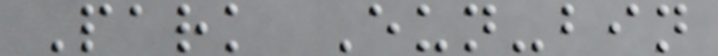Park Eun-bin
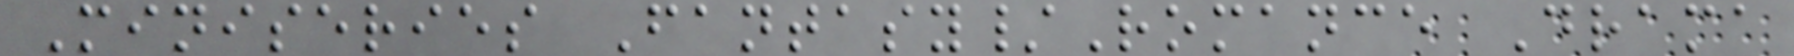Miniseries Fantasy/Romance Drama
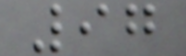97
